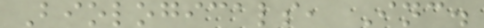Biologicals, Inc.
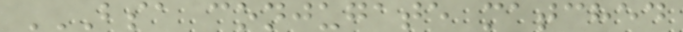BSA CONJUGATE MATCHED
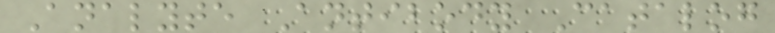Analyte Antibody Catalog
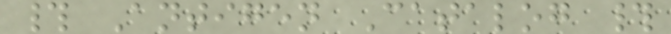# Antigen Catalog #
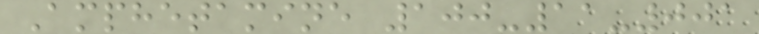Amphetamine 100-11-001
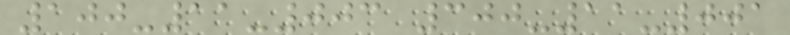100-11-003 300-11-001
